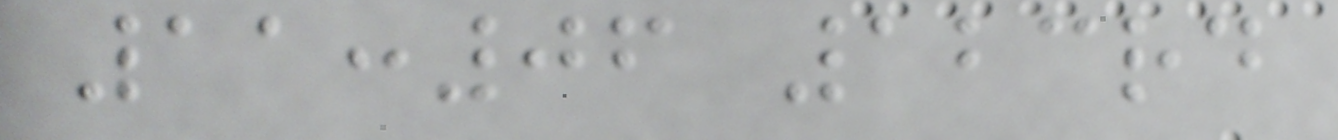11:06 123rd
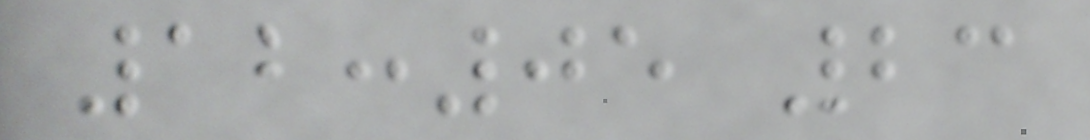12:05 23
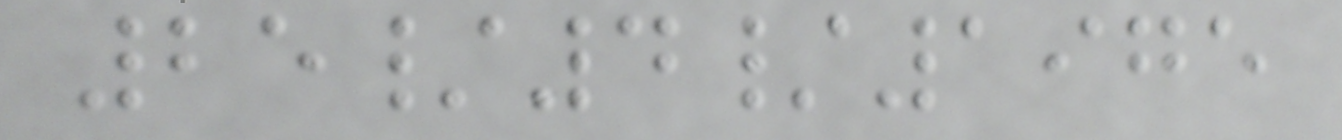25/4/1975
